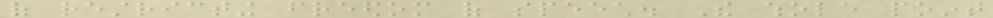of restricting freedom of speech. The whole point
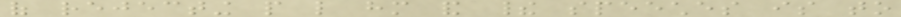of rejecting people like him and their speeches is to
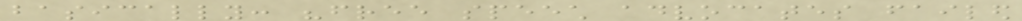basically: "free speech advocates failed
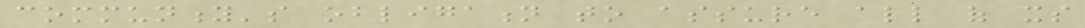community's obligation to assure all of its
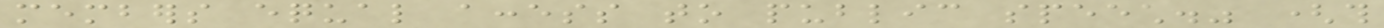members equal access to public speech." (this
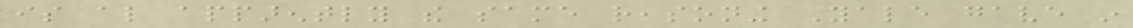is also apparently the same reasoning Yale gave in
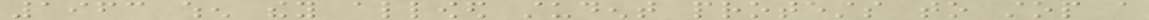1963 when they allowed student protests to stop a
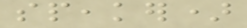speaker)
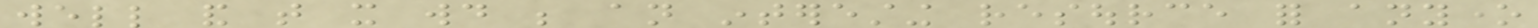well and that it would be an interesting resource for anyone
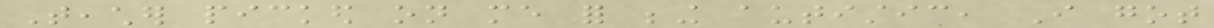Teacher picked on me for being autistic, I got
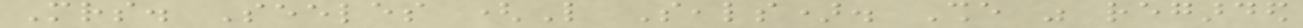Mrs. Seeles (Like Seals). She was regarded
